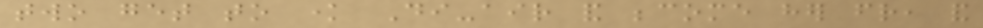two get to know Di-air and become her friend, and
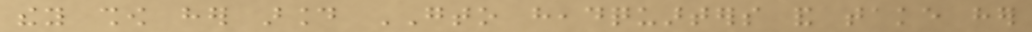they show her around GTO headquarters and take her
